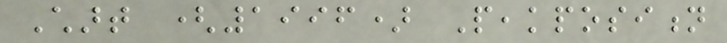Chart (1996) Peakposition
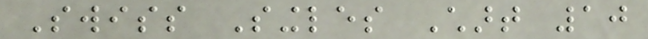Swiss Singles Chart 10
